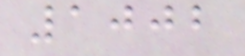1002
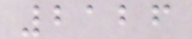2126
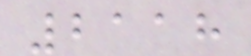2118
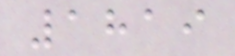1819
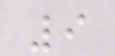9
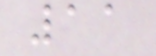11
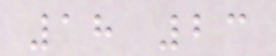18 23
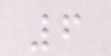6
